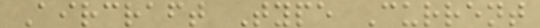Aircraft Type Current
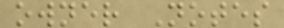owner Notes
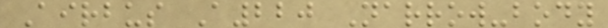Airbus A220 Narrow-body
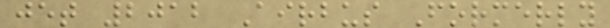jet 2012 Airbus Formerly
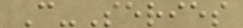C-Series
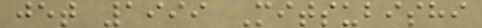jet 1999 Mitsubishi
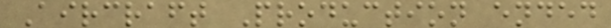Aircraft Production ended
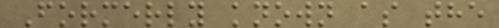Formerly known as the
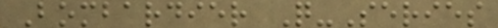Bombardier Q-Series
